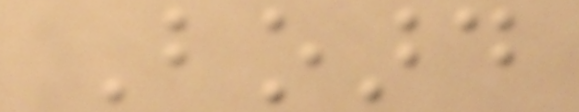Board
